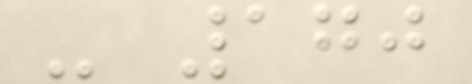- 170
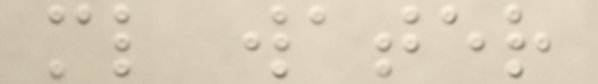ml water
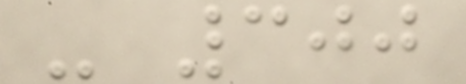- 300
